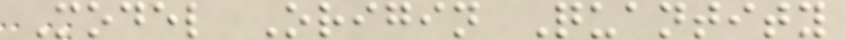Model Origin Quantity
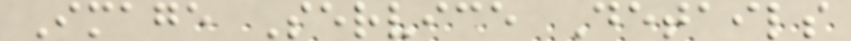Image Service Details
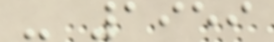- 1959
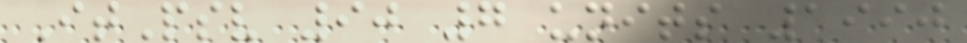ItPsv 90 7 units 1990
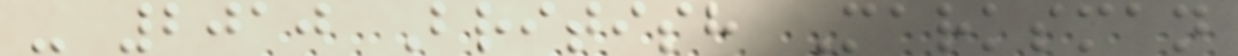- 2010 British Marksman
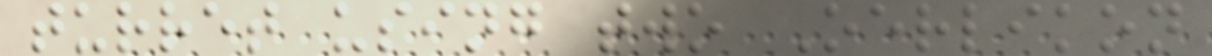turret using two Oerlikon
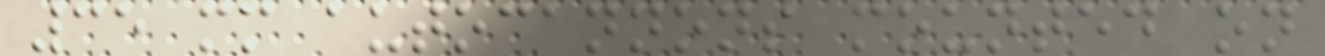35 mm autocannons mounted on
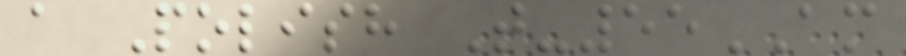a Polish T-55AM
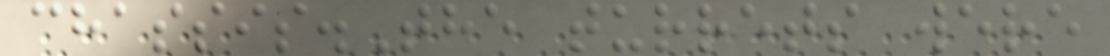chassis.The turrets were
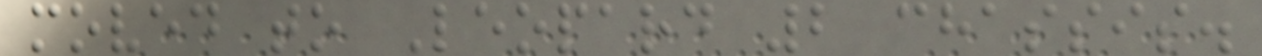moved to Leopard 2 chassis.
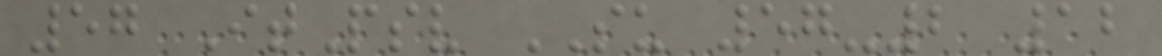57 ItPsv SU 57-2 12
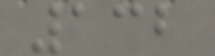132
